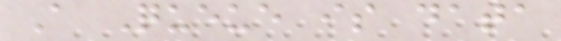A Queue is data
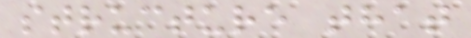structure that
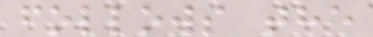follows the
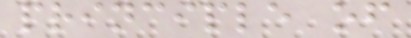principle of
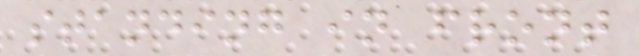standing in front
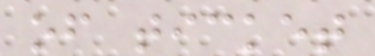of ticket
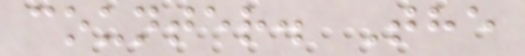counter. The
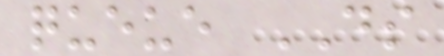queue DS
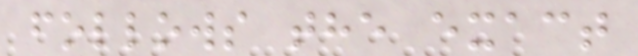follows the exact
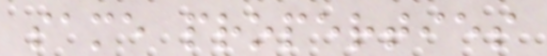same properties
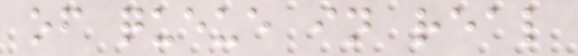of queue in real
